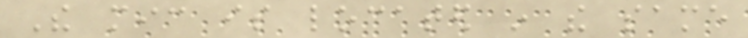The mic is located in the same
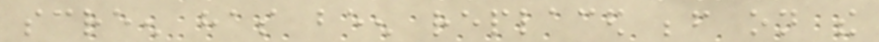screen has been replaced before on the
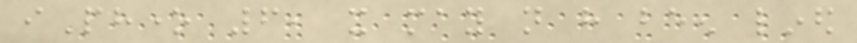iPhone 6, it may not have been lined
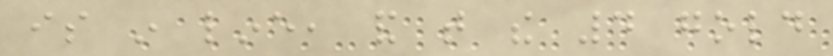is in line, and that the 4 gold
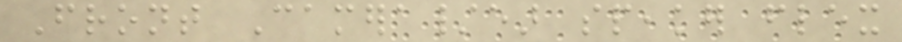Front Camera/ear speaker flex
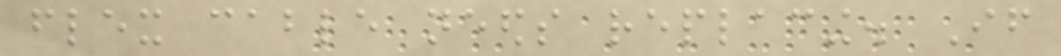flex cable needs replacing. If
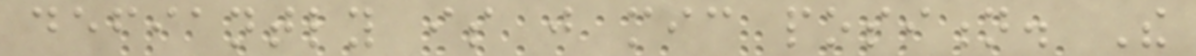defiantly is just mic position. The
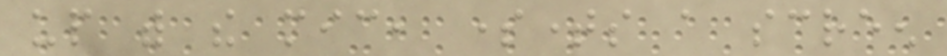up with the mic, sometimes a screen
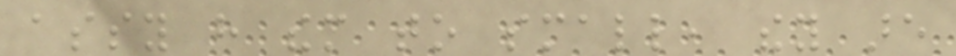assy have them to small, they are
